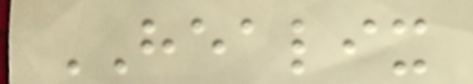HEALIX
